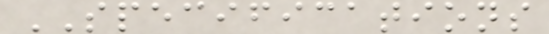SPECIFICATIONS
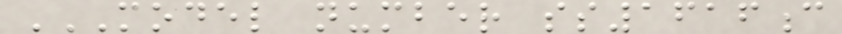MODEL NUMBER SS1616C
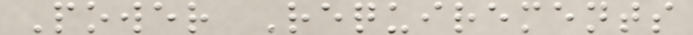Power Requirements
